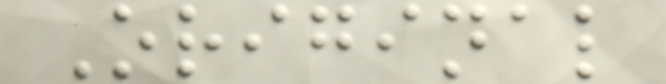Original
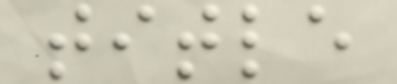title
